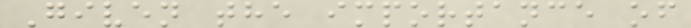Given the importance of
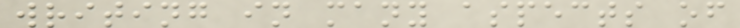writing in many aspects of
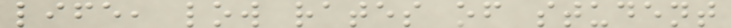life, low rates of student
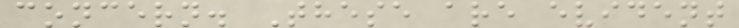concern. These are evident
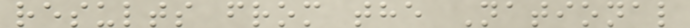results from the National
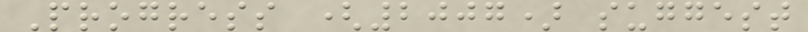Progress (2007) suggest
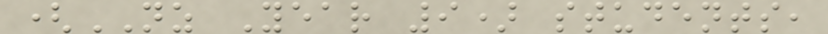(NZ Year 9) students,
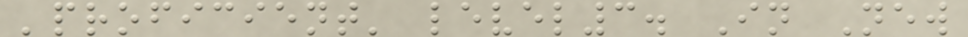'proficient' level3. In New
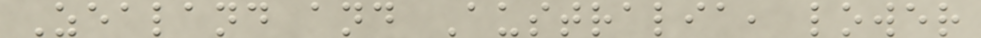Zealand and Australia, lower
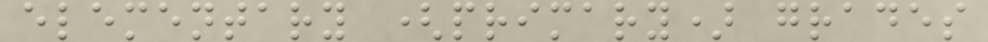elementary (primary) grades
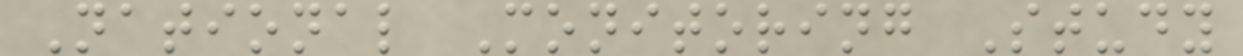National Monitoring Study
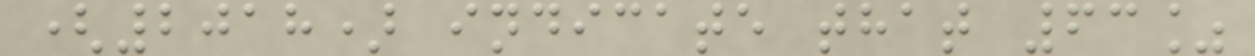(2018) indicate that 63%
